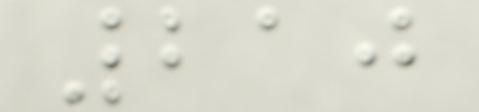210
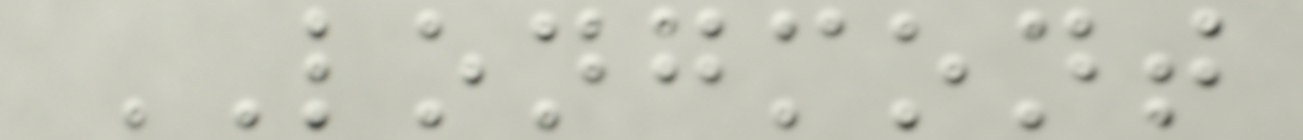LONGMONT
